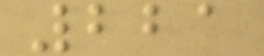221
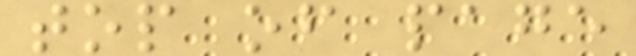top of page
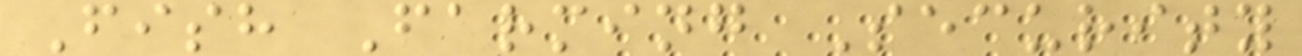Fish Farming Security
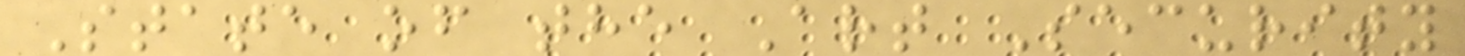State of the Art Security
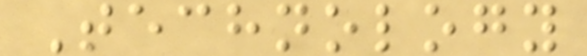Technology
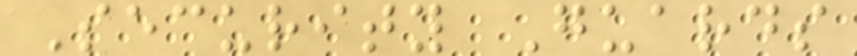Security Guards
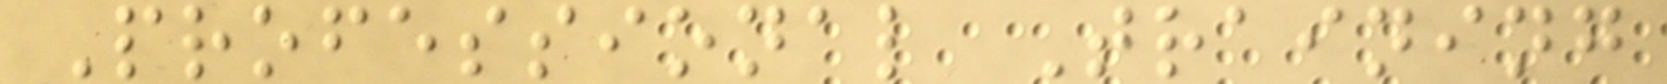Professional Training
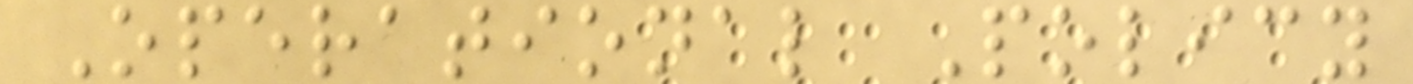Operational Policy
